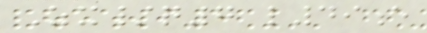Zx/q7 l49e
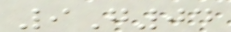9G04
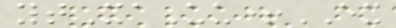ytXaUu+EX
